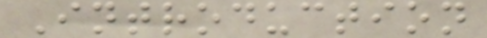Introduction
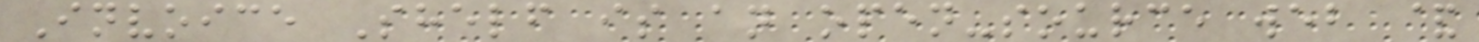Invoice Shelf is an open-source web &
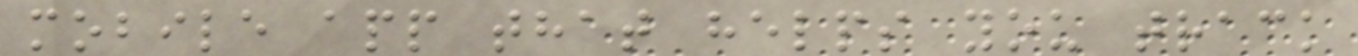mobile app that helps you track
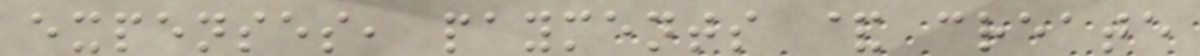expenses, payments & create
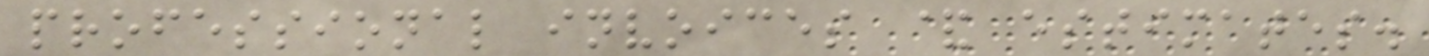professional invoices & estimates.
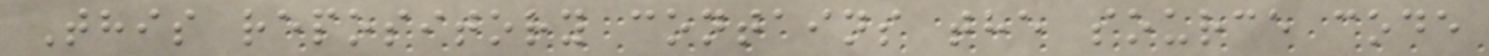This repository contains the source code
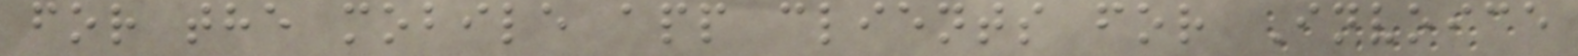for the mobile app clients for Invoice
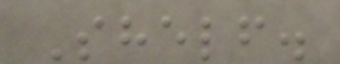Shelf.
